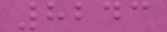8243
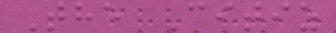The Citiz
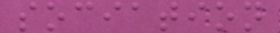sociation
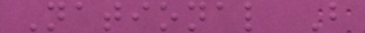National B
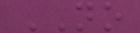NO
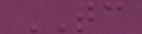TC
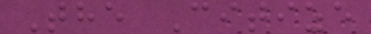The Citize
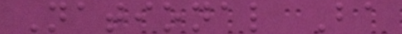National Ba
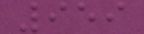959
